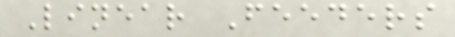Linear Feeders
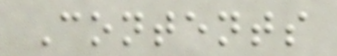Contents
